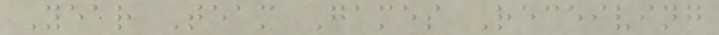Year Team Games Receiving
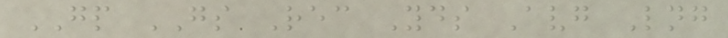GP GS Rec Yds Avg Lng
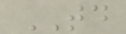TD
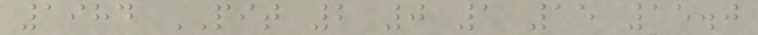1984 PIT 2 0 1 15 15.0
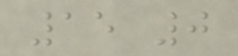15 0
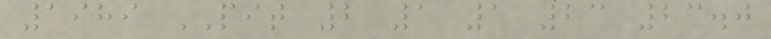1989 PIT 2 1 1 23 23.0
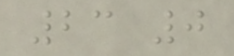23 0
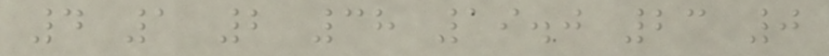4 1 2 38 19.0 23 0
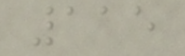115
